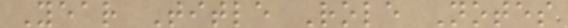Year Title Role Notes
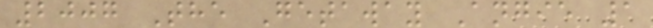2007 The Getaway Angie 1
